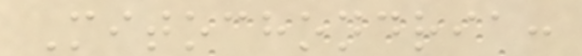Mitochondria:
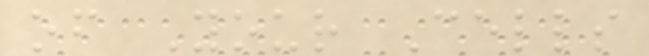of Your Cells
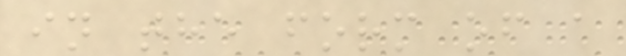in the form of a
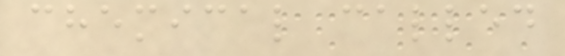chemical called
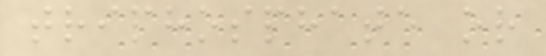triphosphate or
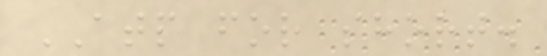ATP for short.
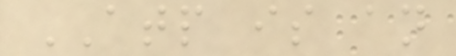ATP is an
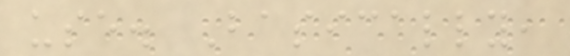use. Basically,
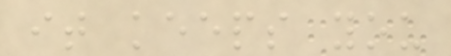it keeps you
